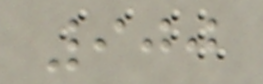900
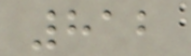812
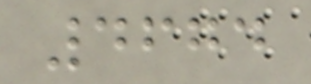4674
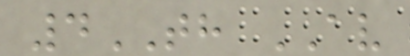4TH AV
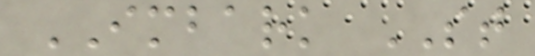IMBARK ST
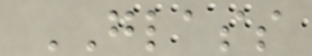GLASS
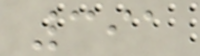391
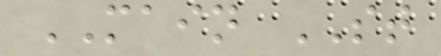MAIN ST
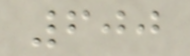600
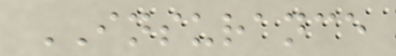INSURANCE
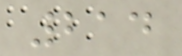214
